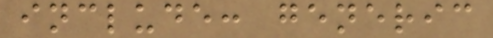include: generic
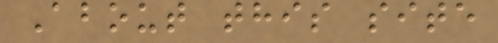About this site
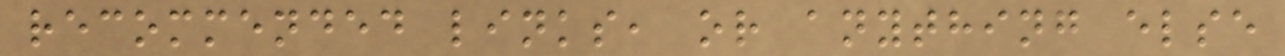recommended links, or anything else
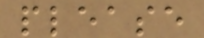please
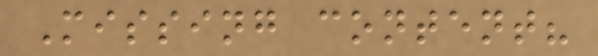Missing content?
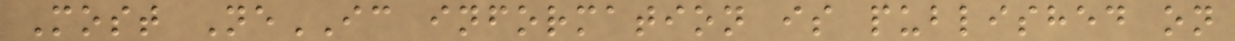Most NeIC information is published on
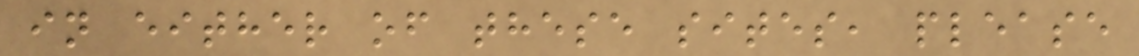in either of these sites, please
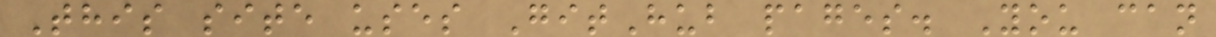This site uses GitHub pages. You can
